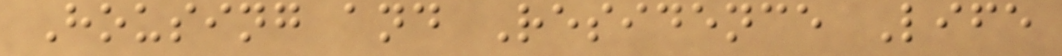Housing and Residence Life
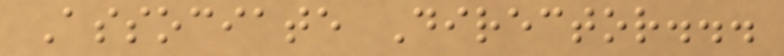Associate Director...
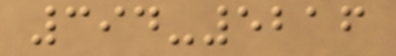394-5216
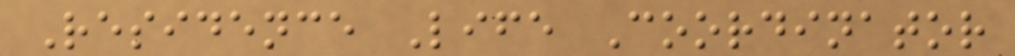Residence Life Coordinator
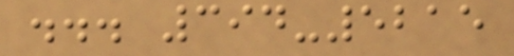... 394-5215
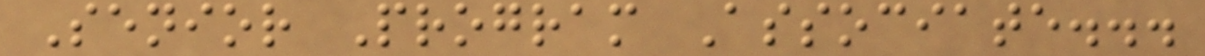Senior Program Associate...
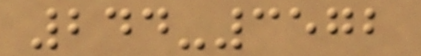244-3572
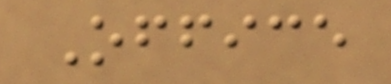Office
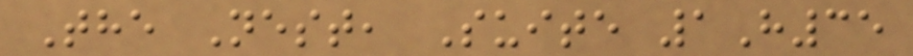The Nest, Suite 1H35
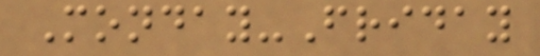Monday-Friday
